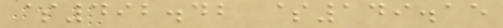$492.42 $149.15
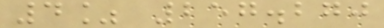4% 257.270
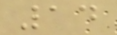14
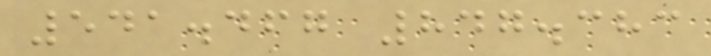541.467 847.383
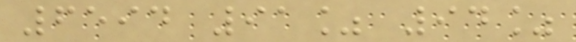6594 91% 94%
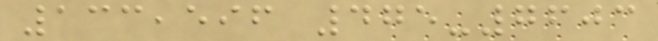133,596 475-7603
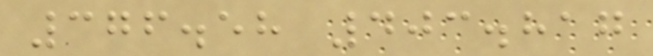376.58 403.817
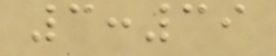3:39
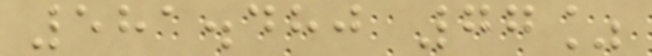581.480 77%
